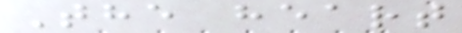The heart
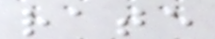rate
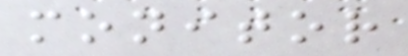monitor
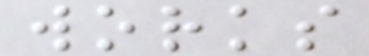works
